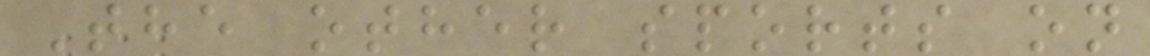The other sports on
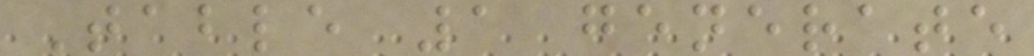Table 1 generate
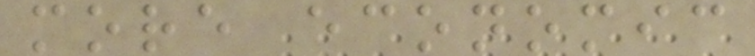more economic
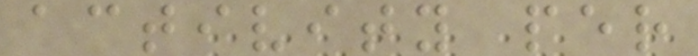activity per
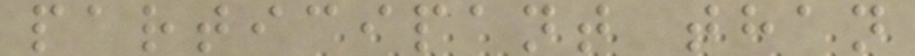participant than
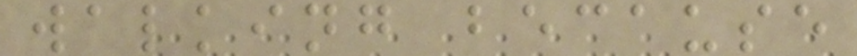walking because
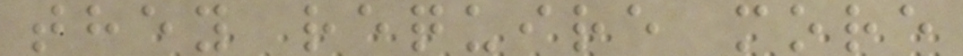they require more
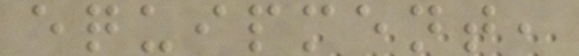equipment,
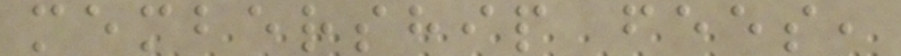membership fees,
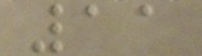11
